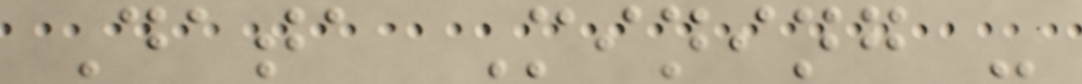Data Mining -
